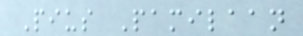Pius Pamilaan
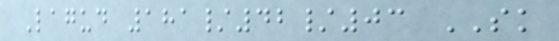Lagud 181/42/03 SK
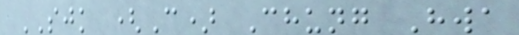SJK (C) Chung Hwa
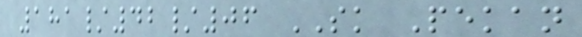181/42/06 SK Pekan
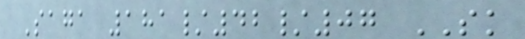Saga 181/42/07 SK
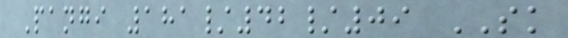Pangi 181/42/09 SK
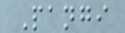Pangi
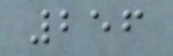256
